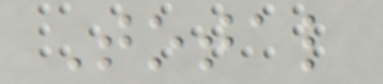Total
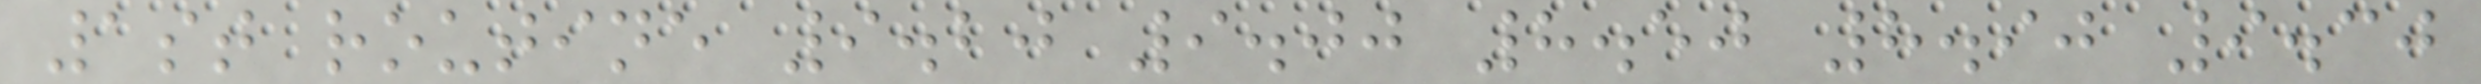1st routine 9.20 9.00 8.50 8.90 9.30
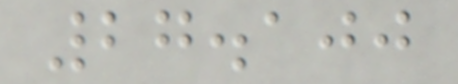27.100
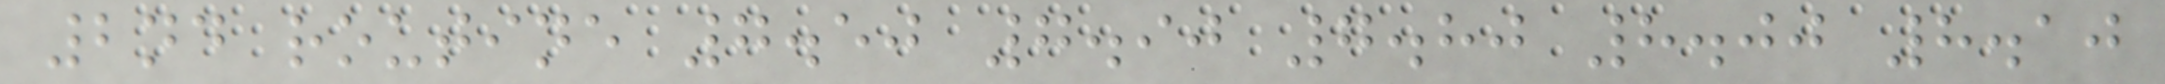2nd routine 7.50 7.90 7.80 8.00 8.10
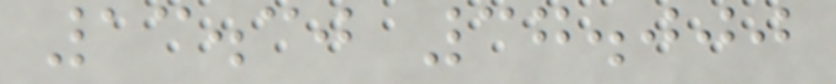13.30 37.000
